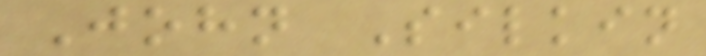John Silkin
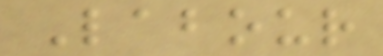Labour
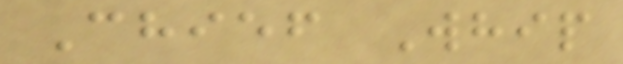Chief Whip
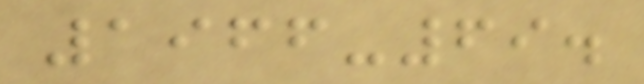1966-69.
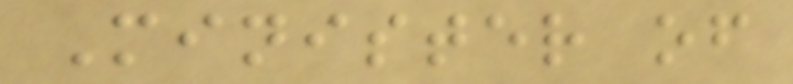Minister of
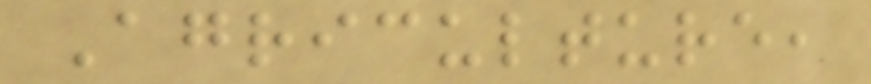Agriculture,
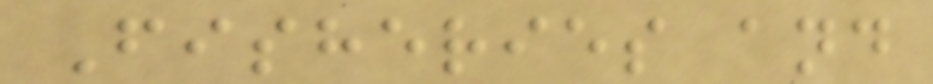Fisheries and
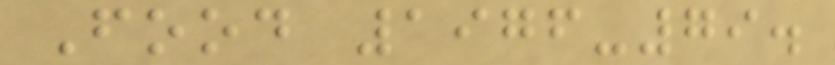Food 1976-79.
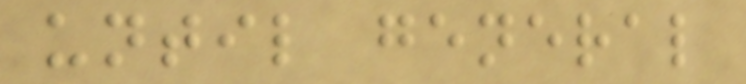until general
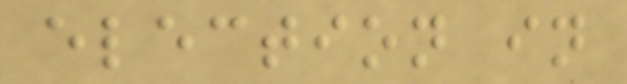election in
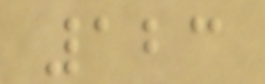123
